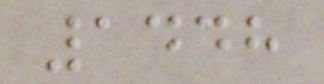1448
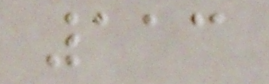113
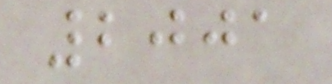2001
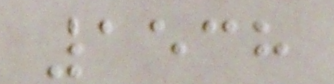1538
